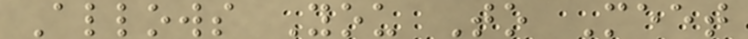Allows You To Meet
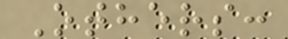Others:
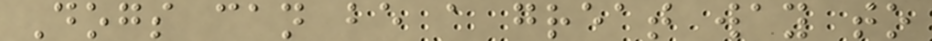Dogs can be a great way to
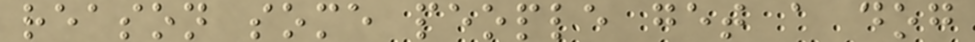reason some people get a dog
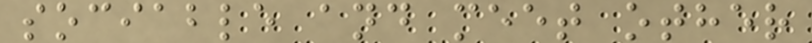sociable and meet other
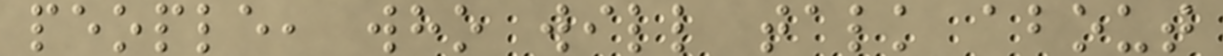people, who will talk about
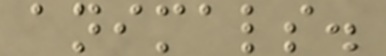animals.
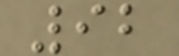92
